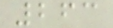263
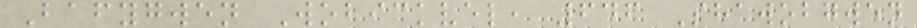Bafygwen Wobickvel, 646 Shawobgwen
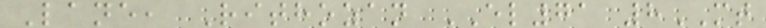Lane, Rithozan EL71 8MT
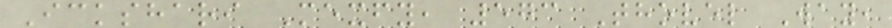Ickshari Mexfy, 573 Thovel Way,
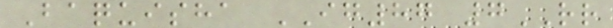Baquisha IG87 7RR
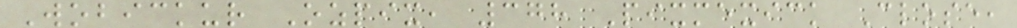Wobickur Ozpix, 378 Pixmexick Close,
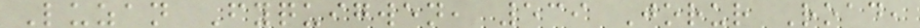Luzan Fyquigwen, 539 Jorur Road,
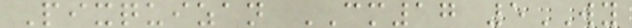Pixquizan CM17 5WY
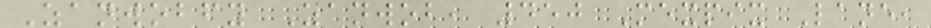Zanwobfy Zanwob, 450 Mexpix Lane,
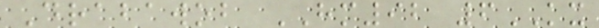Drabawob HM92 6KX
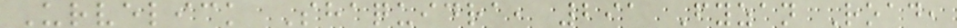Urvelick Shaquidra, 291 Fyzan Road,
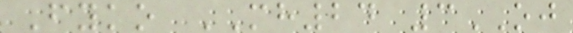Fyko MH24 3OJ
